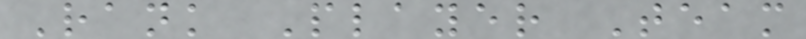Rank Player Team
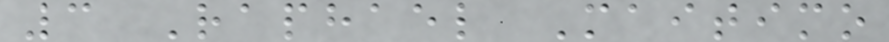3 Raphael Maitimo
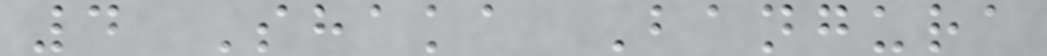4 Shaka Bangura
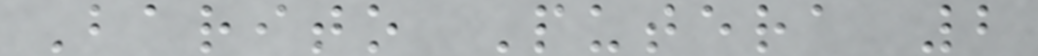Barito Putera 2
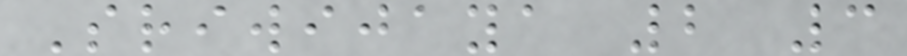Sriwijaya 2 3
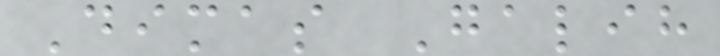Dimas Galih
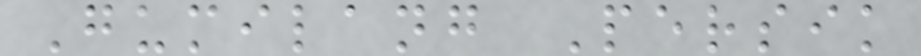Gumilang Persik
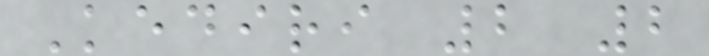Kediri 2 2
